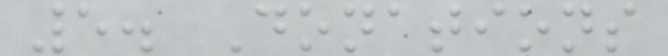5. Donations
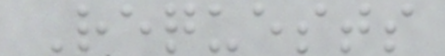Requests
